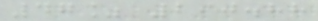47% 290.88
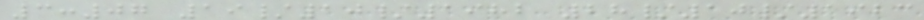3:07 19/10/1982 28/10/1923
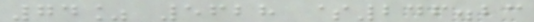74% 5628 $246.23
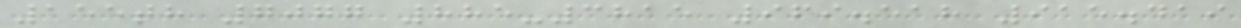155th 7077 885-3815 969.518 915.419
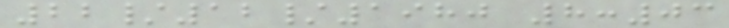22/12/1980 8:03
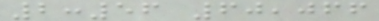2:56 60,066
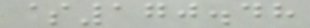$170.48
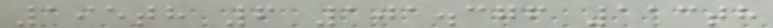195th 6 101.376 113th
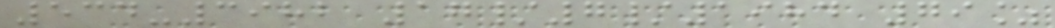534-3982 17/7/1984 79%
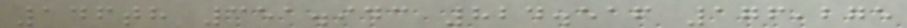146th 351.943 824.516 176,275
